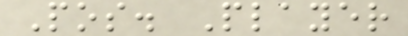Pos. Player
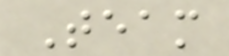Team
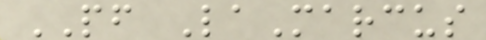PF LaMarcus
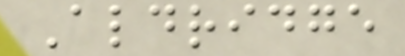Aldridge
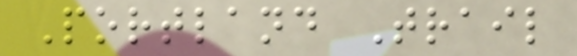Portland Trail
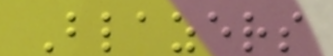Blazers
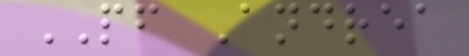PF Andrea
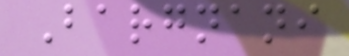Bargnani
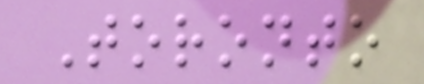Toronto
